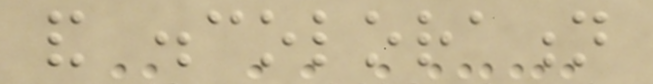and discoloration
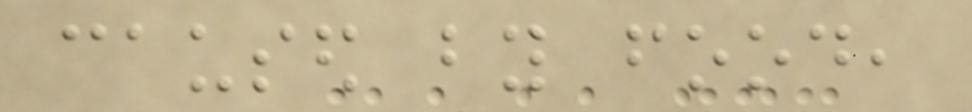caused by food,
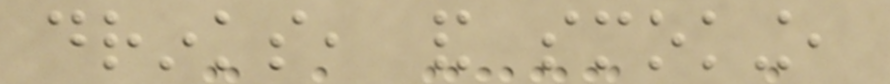drinks, and smoking,
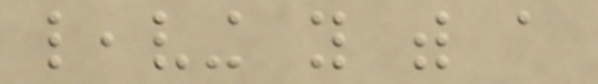leaving you with a
